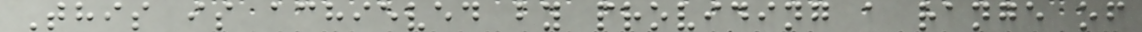This is achieved by providing a range of
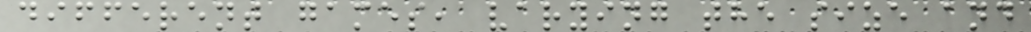different games, varying the size and
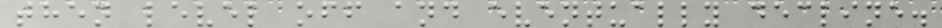then level off and eventually decline.
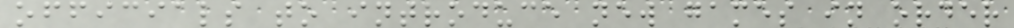officials to introduce new games in order
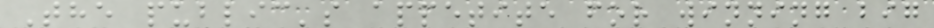The public's appetite for winning big
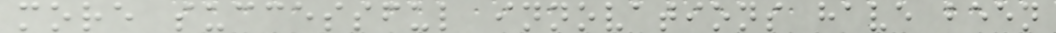more successful innovations have been
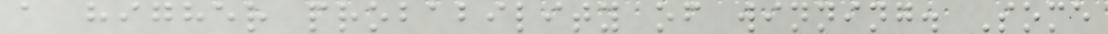a higher probability of winning. Some
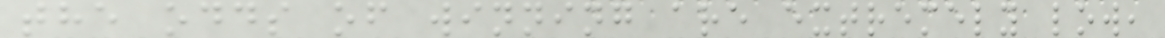the odds of winning are extremely low,
